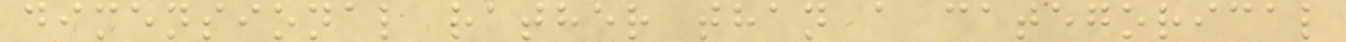dimensional rather than a categorical
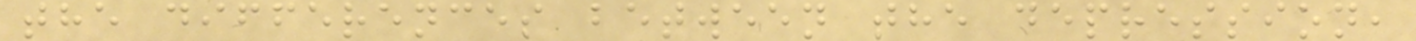the differences between the depression,
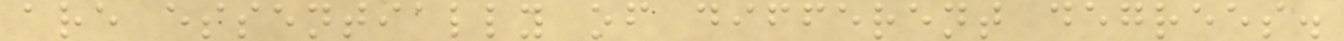are essentially of different degrees.
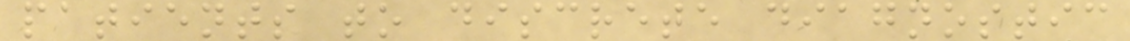patients to discrete diagnostic
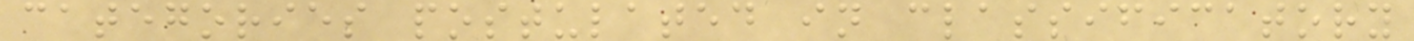categories postulated in classificatory
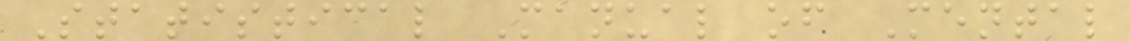Statistical Manual of Mental
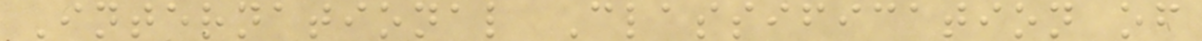International Classification of
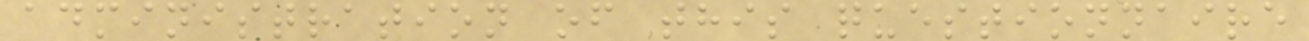administration of this questionnaire
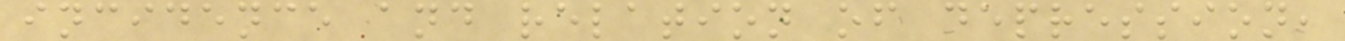incidence and relation of depression,
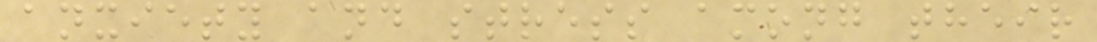anxiety and stress among their
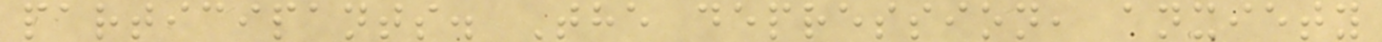participants. The depression, anxiety
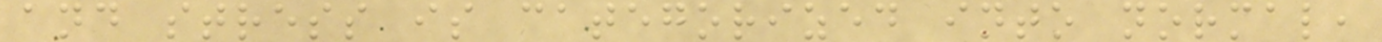and stress is categorized into normal,
